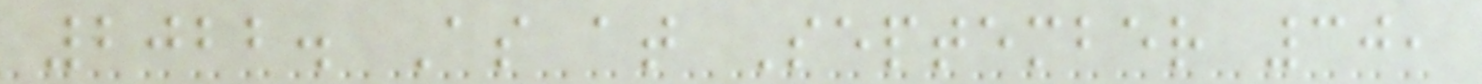2022. As at September 30,
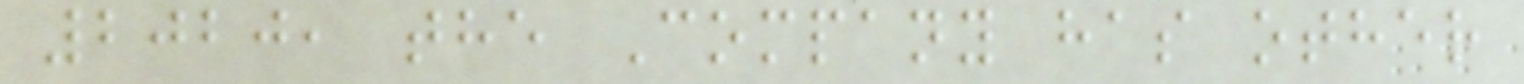2020, the Company has other
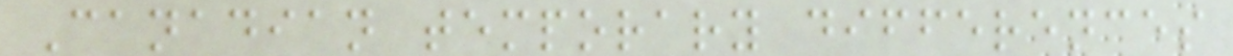Canadian temporary differences
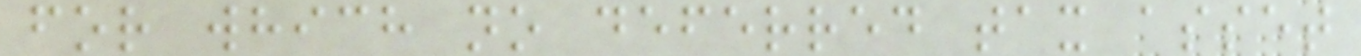for which no deferred tax asset
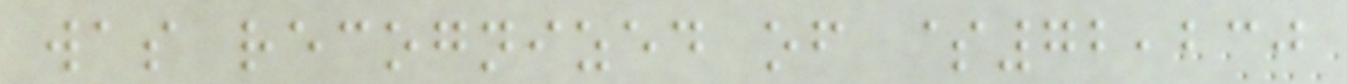was recognized of $72,230
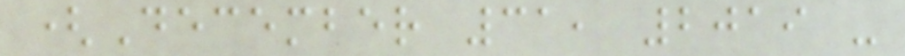(December 31, 2019 -
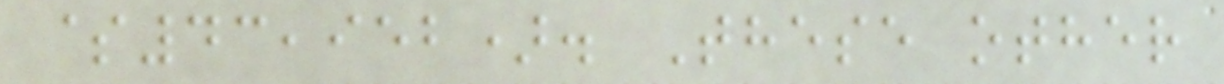$43,952). These other
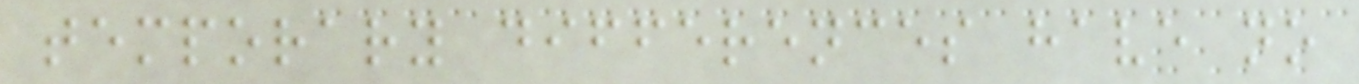temporary differences have no
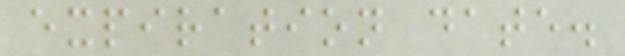expiration date.
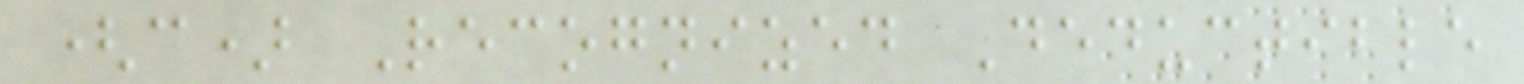(c) Recognized Deductible
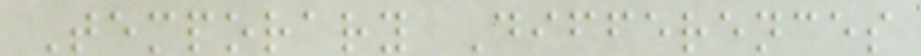Temporary Differences
